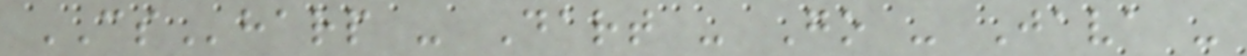CSharp - Dart - Go - Java -
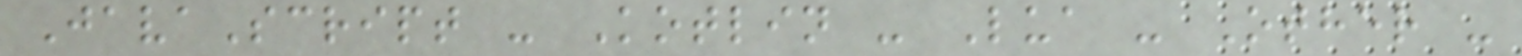JavaScript - Kotlin - Lua - Other -
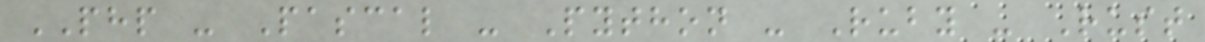PHP - Pascal - Python - Ruby - Rust
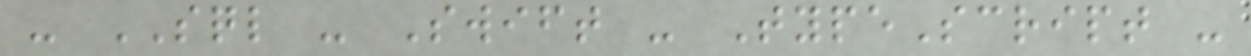- SQL - Swift - TypeScript -
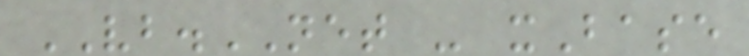VB.NET - xBase
